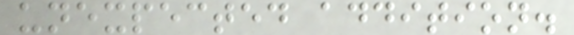unexpected addition.
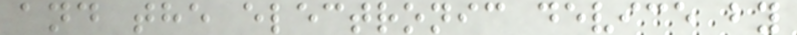and the electronic device by
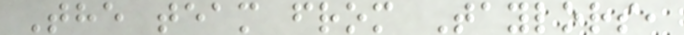The team from Taylors,
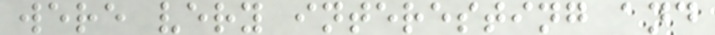were very interesting and
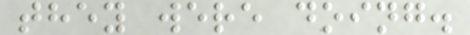they were doing.
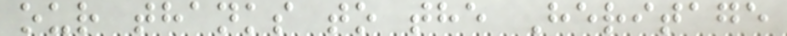our thanks to the Heritage
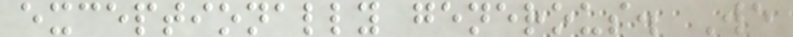exceptionally generous. We
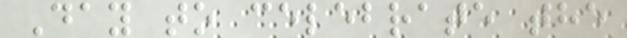Day to celebrate the
